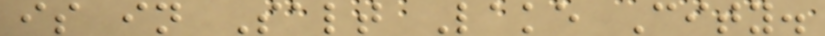is in Salt Lake City.
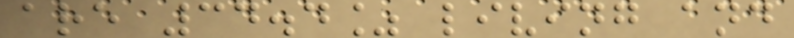are 34.4% living and
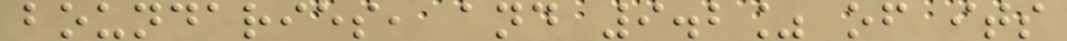boundaries, and 9.2% of its
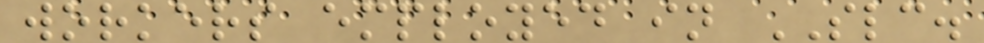workers employed in SLC.
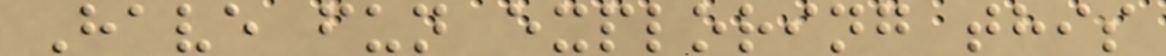Have fun exploring this
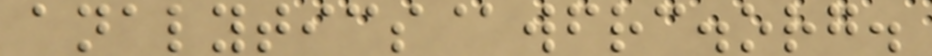analytics@wfrc.org.
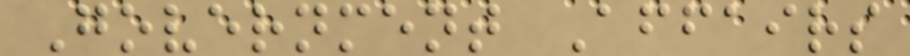Government Affairs
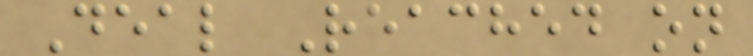Deal Reached on
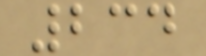234
